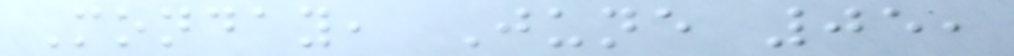Monday, June 05,
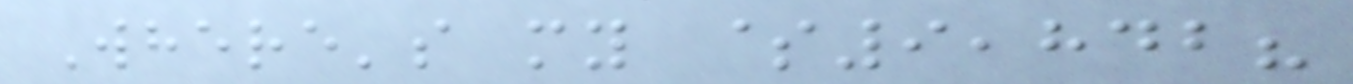Where's my $9,842?
